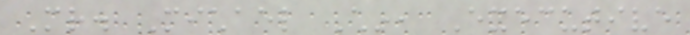Mr. Michael Chin, Executive
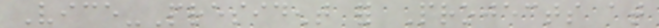Vice-President for Projects at
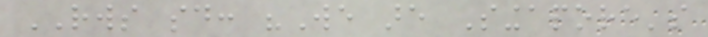RWS said: "We are Singapore's
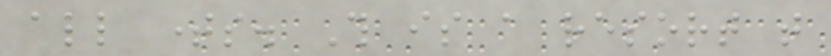all times. This is a resort that
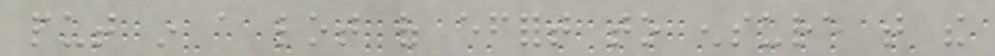put in a lot of effort to ensure that the
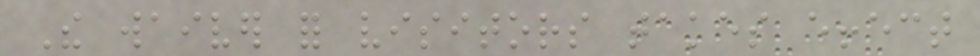The waiver for visitors takes effect
